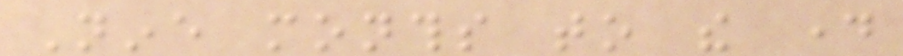Nine months to the day
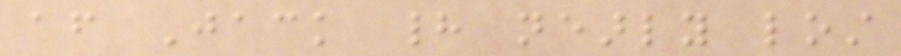after Jack had nearly lost
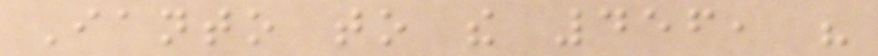Ianto to the 456, his
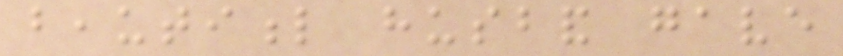beautiful husband gave
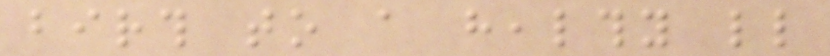birth to a healthy little
